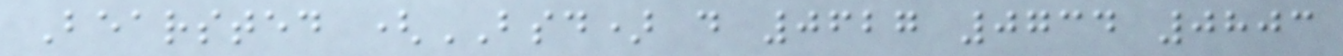Bearsted (BSD) d 0627 0734 0803
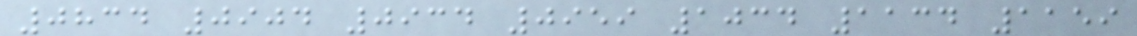0834 0904 0934 0959 1034 1134 1159
